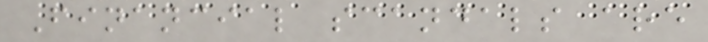Financial scandals are
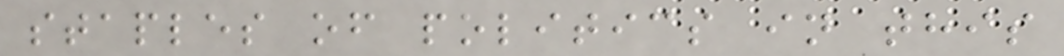staples of politics in this
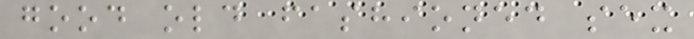good old fashioned sex
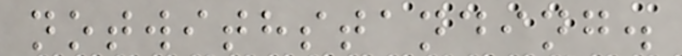notwithstanding.
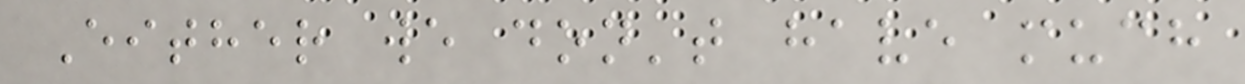Either we don't have much
